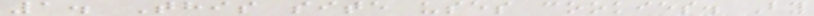1. This site uses cookies. By
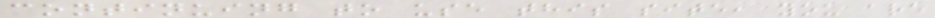continuing to use this site, you are
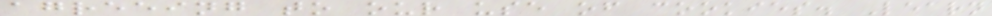agreeing to our use of cookies. Learn
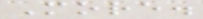More.
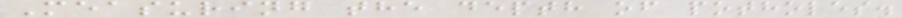Measuring the depth of potholes.
